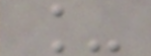_
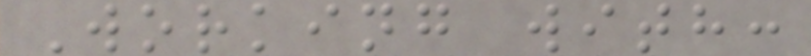Working with:
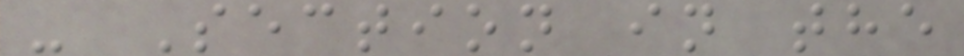- Section in the
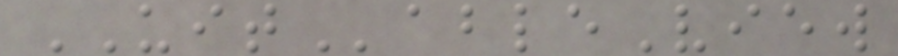UITableView
